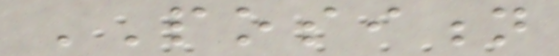POSITION
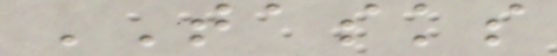TASKS
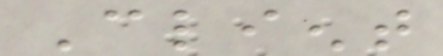Client
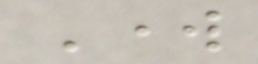Work
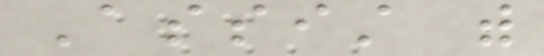Assist with
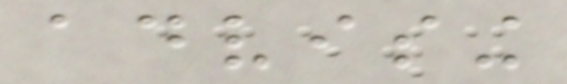advising
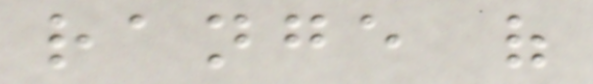range of
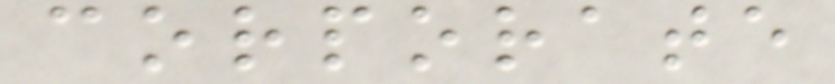corporate
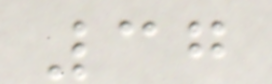37
